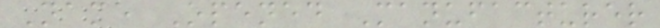Name Opened Manufacturer
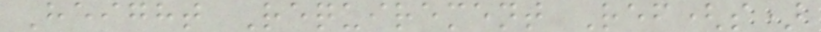Height Requirement Ref(s)
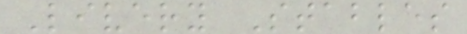Livery Stables
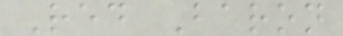Red Baron
